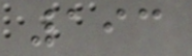193
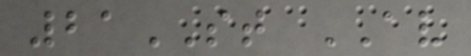21ST AV
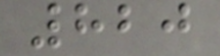820
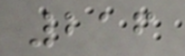216
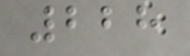228
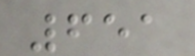651
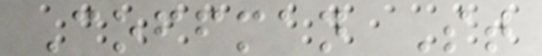Coffman St
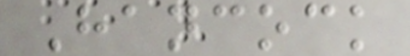Hancock
